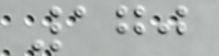170
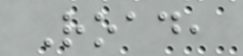Road,
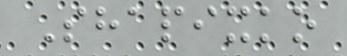Shapixko
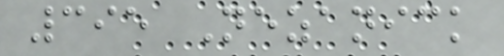395 Nezanick
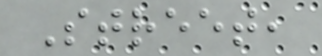Street,
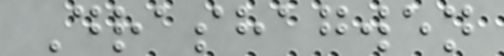Drashagwen
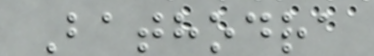Bathodra
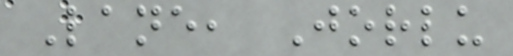Lane, Jorlu
